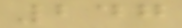247
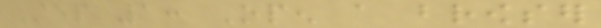Step 1: Open a browser
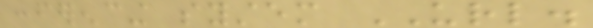conferencing system URL.
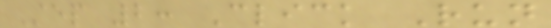Step 2: Click Run
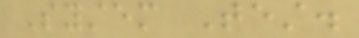System Test.
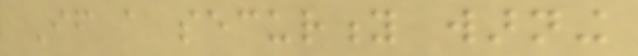If a security warning
